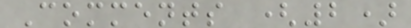Comments (2)
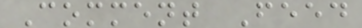Comment Feed
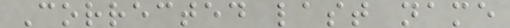Corrected last name
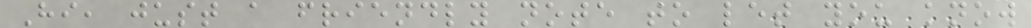Hi, just a friendly note to let you know
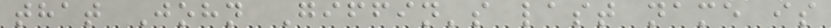that John Giffin's last name is
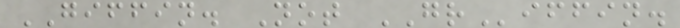GIFFIN. Not GRiffin.
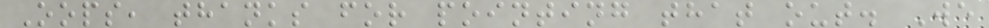Oops, thanks for pointing that out. We
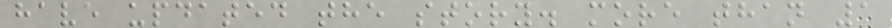have updated the story. more than 1
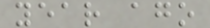year ago
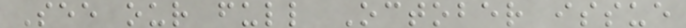See our full October issue
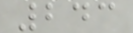243
